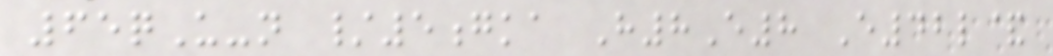65qU-n /5gka H8E8 E42l&
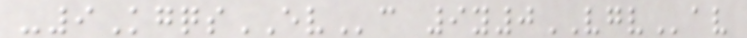-9KgqsEVc 9y0VGVav
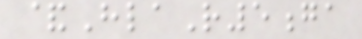&HlaR5ga
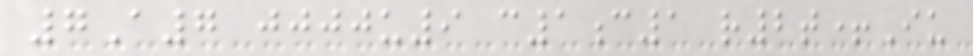7A7 jjjju9 c1c1 r2t+Iu
